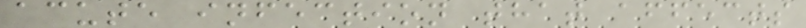acute infection that affects
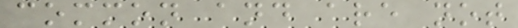common and are not
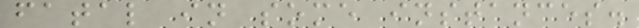fatal in some instances.
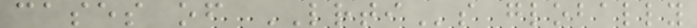cases of LRTIs globally
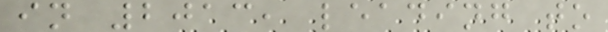in 2013, leading to
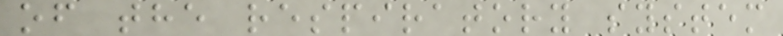of the respiratory system
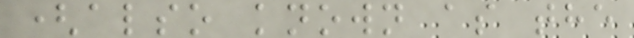(also known as the
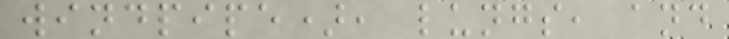windpipe), lungs, and
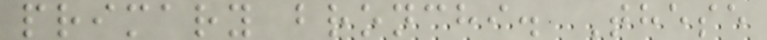primary bronchi. These
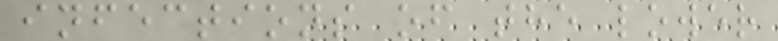infections of the lower
